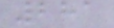281
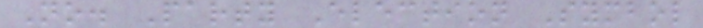No. Party Election Symbol
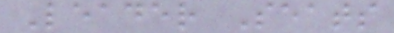Leader Seats
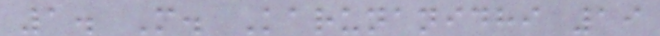1. M. Karunanidhi 19
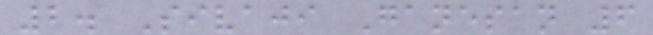2. Sivaji Ganesan 6
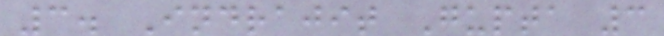3. Indrajit Gupta 3
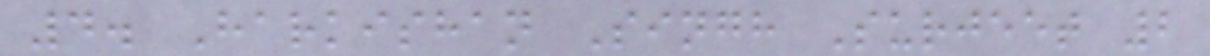4. Harkishan Singh Surjeet 2
